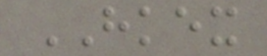HKEX
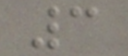3
